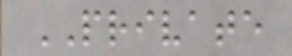PRIVATE
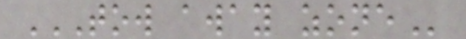TOW AWAY ZONE
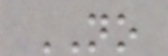NO
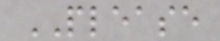PLEASE
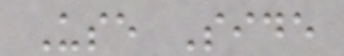Use Side
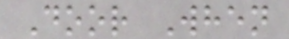Door When
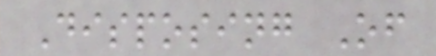Disposing Of
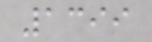1399
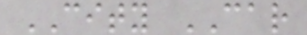CITY CAR
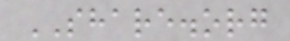SHARE.org
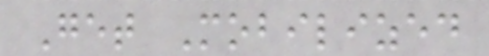Get Mobilized
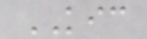KIC
